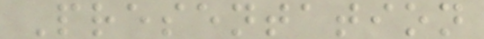Presentation
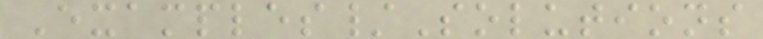Examples/Solutions
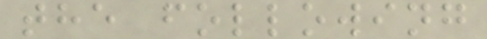the following
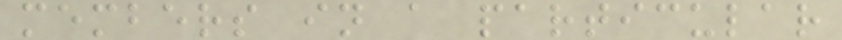members in a particular
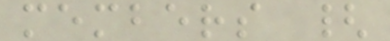members {
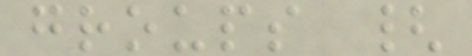groups {
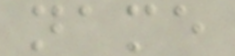name
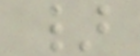}
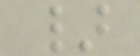}
